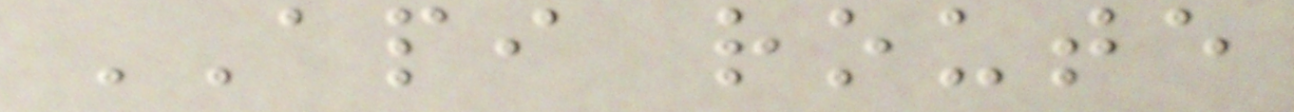API route
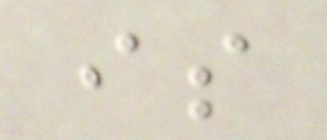is
